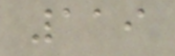119
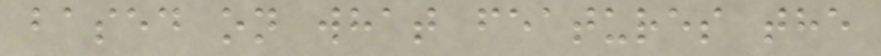based on what features the
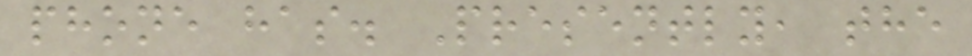phone has. Presently, the
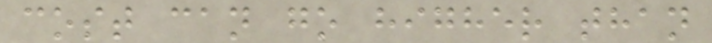cost can go higher than
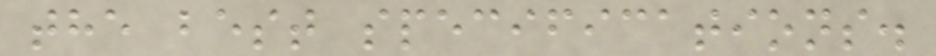the best specifications.
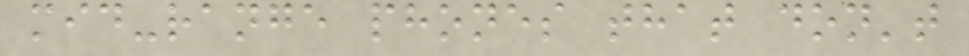mid-range phones that don't
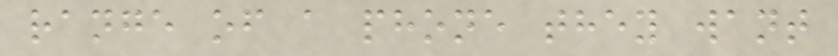range of a phone they want
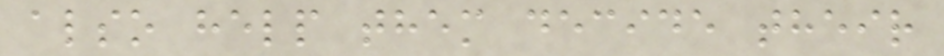also help them decide their
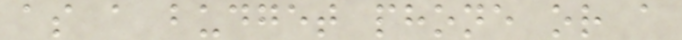as a budget phone or a
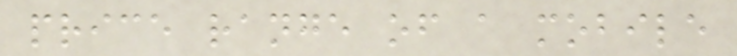price range of a mobile
